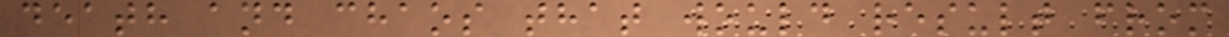death and chaos that would result from
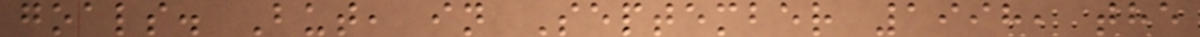goals. But, in September 1998, the
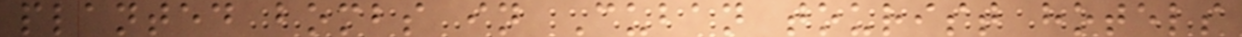planted bombs in Cuban tourist hotels
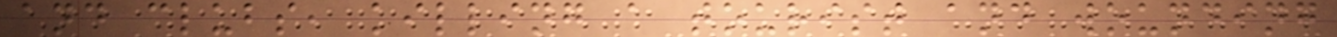and clubs, killing a tourist and wounding
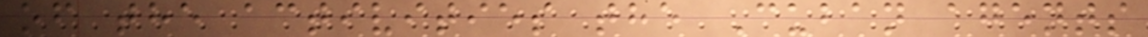of the activities the Cuban agents
